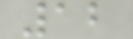12
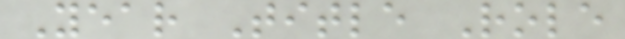Year Title Role
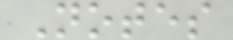Notes
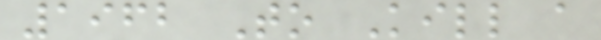1962 To Kill a
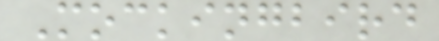Mockingbird
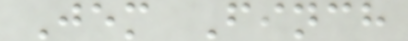Jem Finch
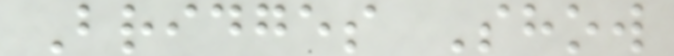Bridges Show
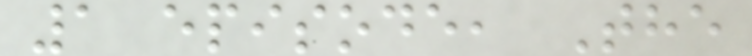1 episode, The
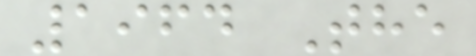1964 The
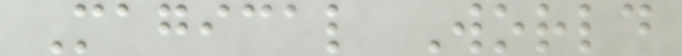Magical World
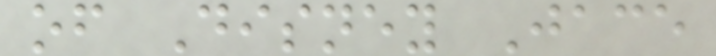of Disney Jace
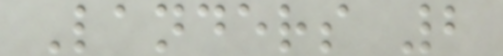Landers 2
